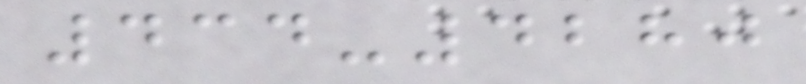434-4280
